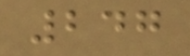247
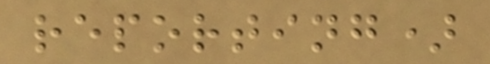reporting)
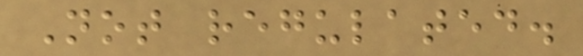Not regulated.
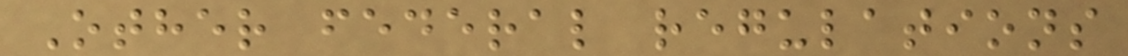Other federal regulations
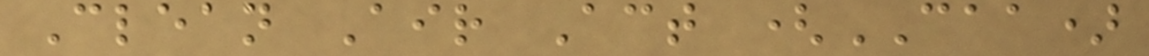Clean Air Act (CAA)
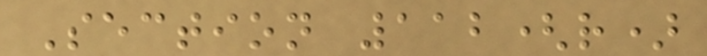Section 112(r)
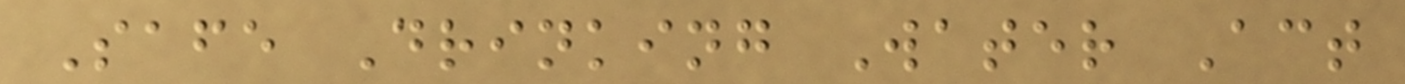Safe Drinking Water Act
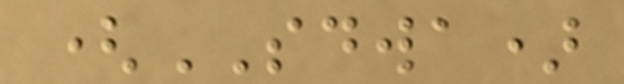(SDWA)
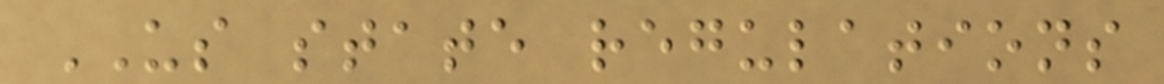US state regulations
